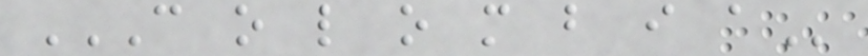C O L O M B I A
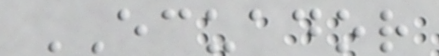ECUADOR
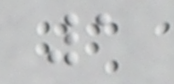1
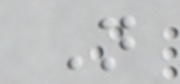N
